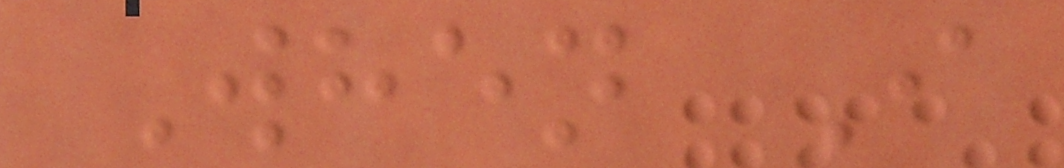When I
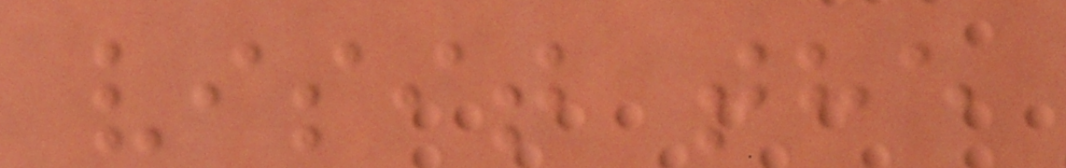visit the
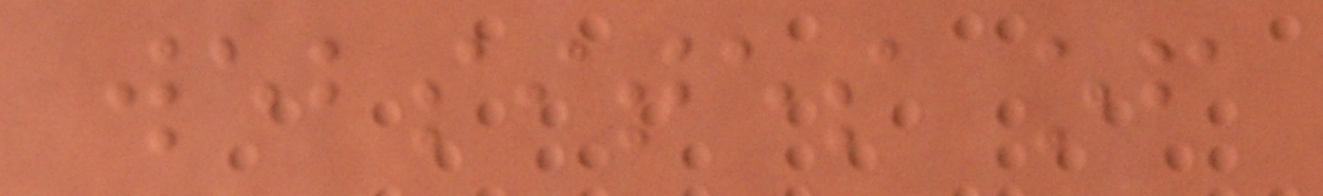websites of
